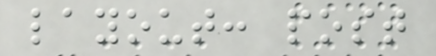layout: post
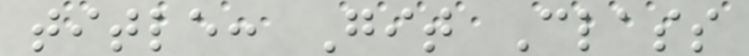title: Git Class
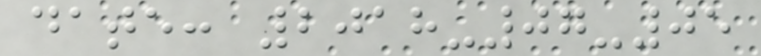date: 2018-07-05
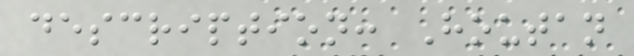description: Houtan
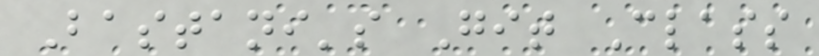Bastani's Git Class
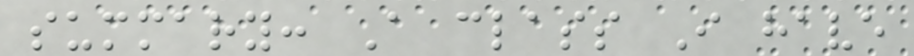summary: A class I have
